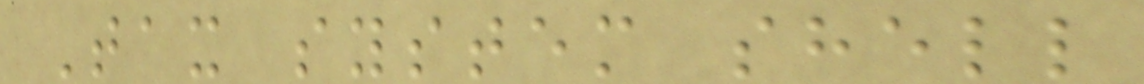Tax system shell
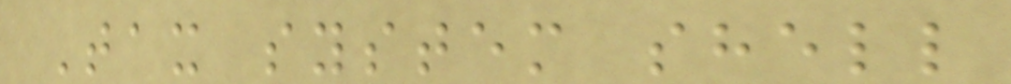Tax system shell
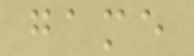game
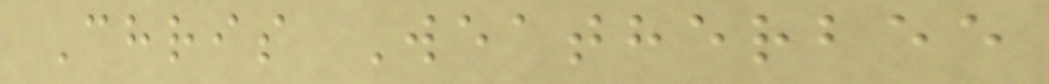Chris Weatherbee
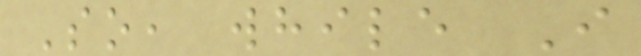So, while I
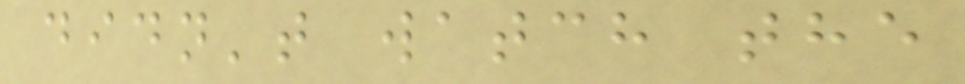didn't watch the
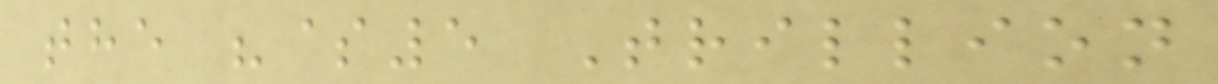the "$5 Trillion
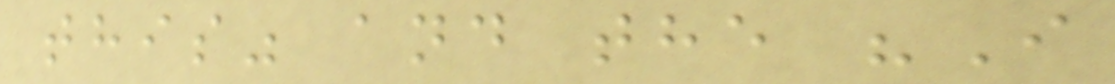this" and the "I
